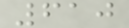610
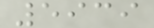5939
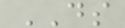DS
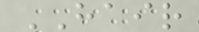HAIR
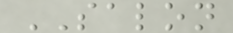SALON
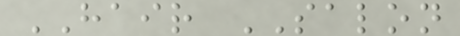HAIR SALON
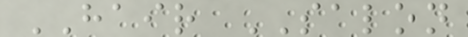HAIR SALON
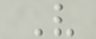V
